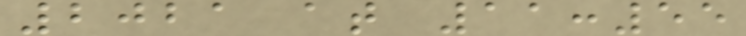2021 at 11:55
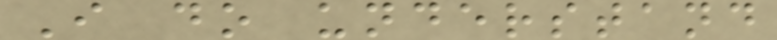I do understand
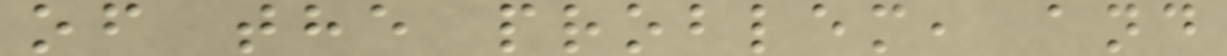of the problem, and
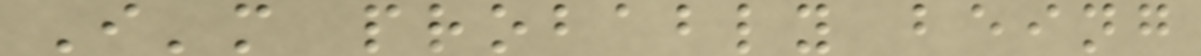I'm probably being
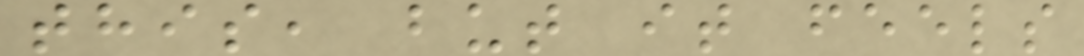this, but it feels
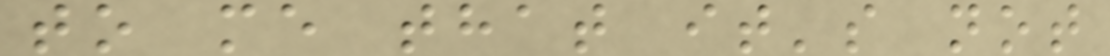to me that it's not
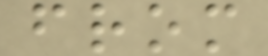from
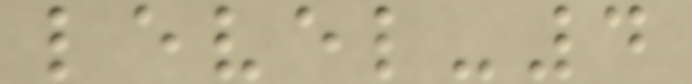level-4
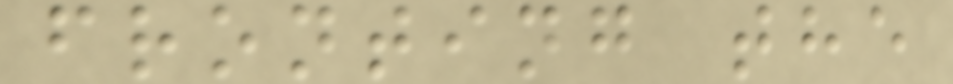fronting the
